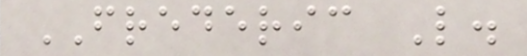FREDERIC L.
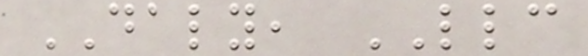DALY, LLC
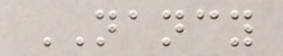NANCY
